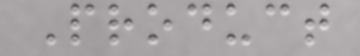Product
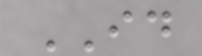ID
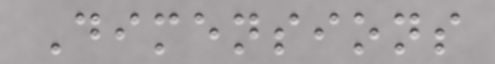Dimensions
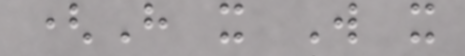(H x W x
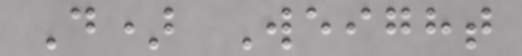D) Weight
